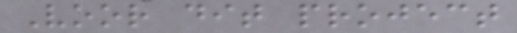Voor dit project
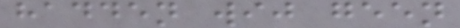hadden wij geen
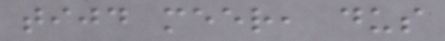tijd meer, dus
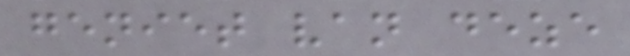geniet van deze
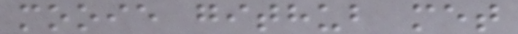mooie github met
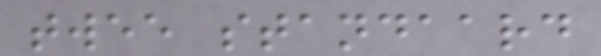twee standaard
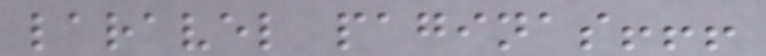laravel paginas!!!
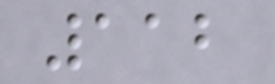112
